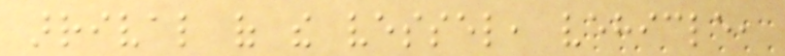arrival of the vessel, vehicle,
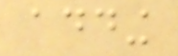adding
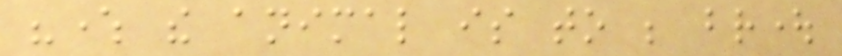"where the animal is to be brought
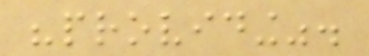"providing".
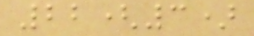22(3)
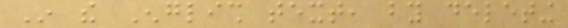In the English text, by deleting
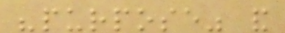"purpose" and
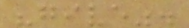"give".
